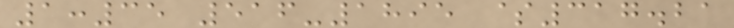1:35 516-1895 $317.21
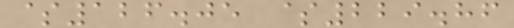$126.05 $229.86
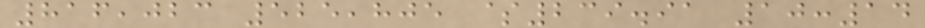816,023 525,805 $239.91 10:14
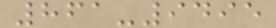861-9495
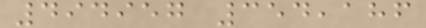494957 354,186
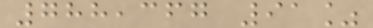788,367 91%
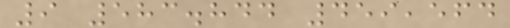9 583.844 459,564
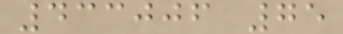433006 75
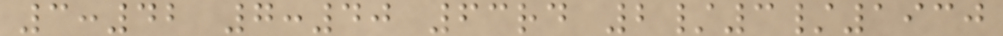3:42 7:40 63rd 2/3/1930
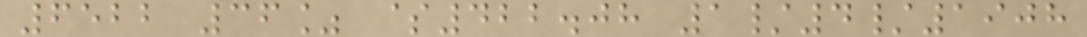6522 36% $422.08 1/4/1908
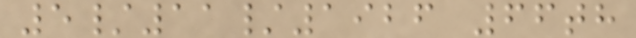5/11/1926 66th
